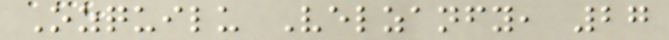Ozquilu Velzanfy, 27
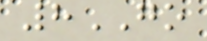8GO
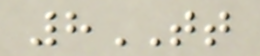8TT
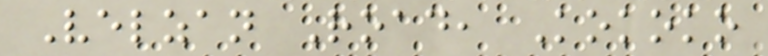Velzan Road, Kokoko
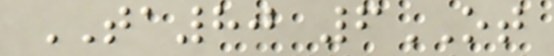TA80 6OT
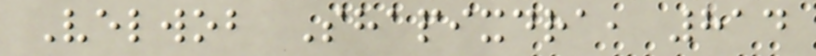Velwob Shapixdra, 814
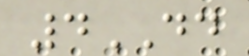4DD
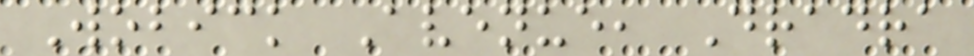Wobick Avenue, Dradra
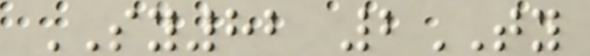SY82 2TY
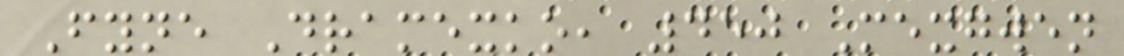Fyne Dramexko, 450 Mexgwen
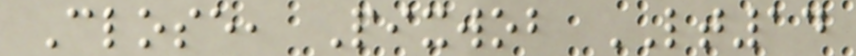Close, Pixwob LT14
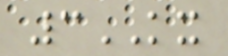3KX
